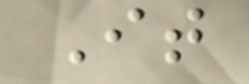It
